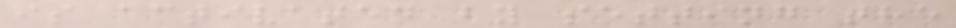is activated by setting the
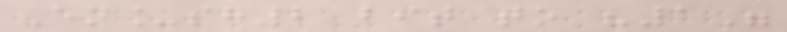En_sh2 bit to "1"
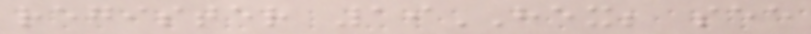register 19HEX; see
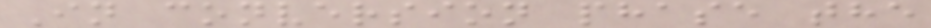In conversion phase the
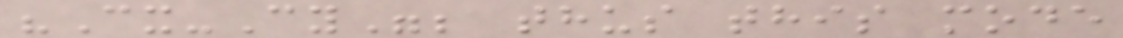"Cx-Cy"; thus this mode
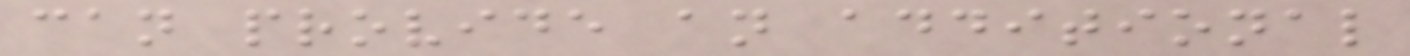can provide an additional
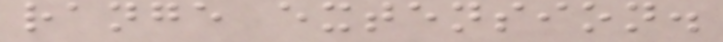range extension.
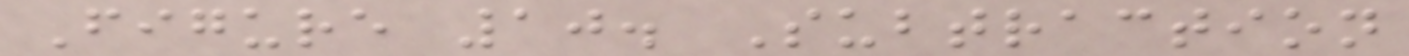Figure 10. Subtraction
